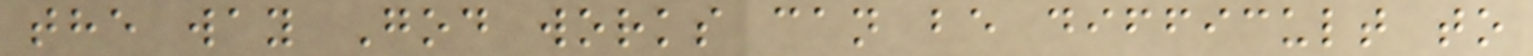the way God works can be difficult to
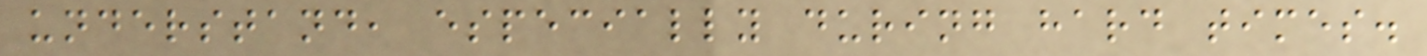understand, especially during hard times.
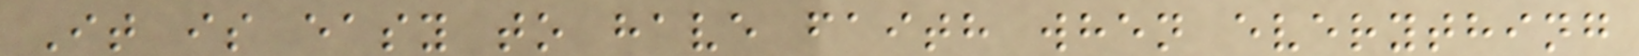It is easy to have faith when everything
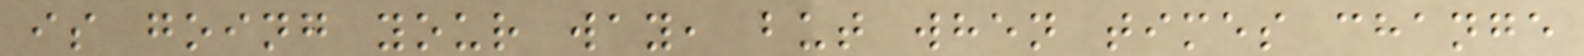is going your way, but when times change
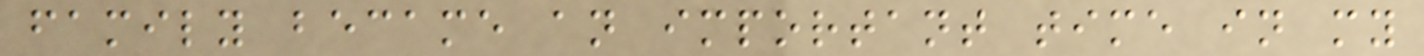family became an important time in my
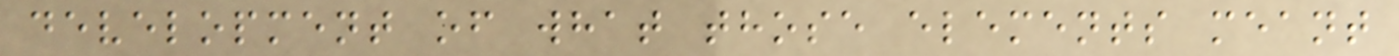development of what those elements meant
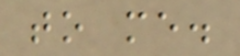to me.
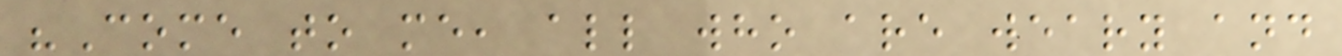"Come to me, all who are weary and
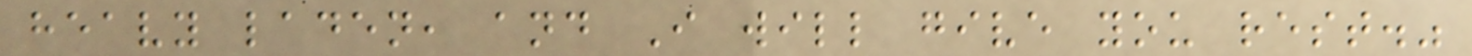heavy laden, and I will give you rest."
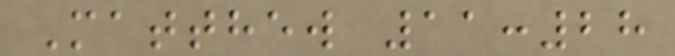Matthew 11:28
